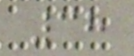38
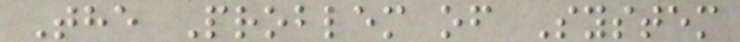The Problem of System
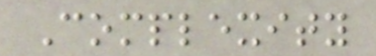Complexity
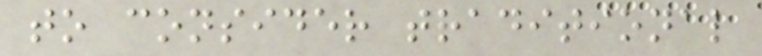to consider traditional
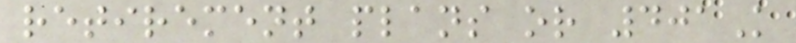retirement plans or 401K
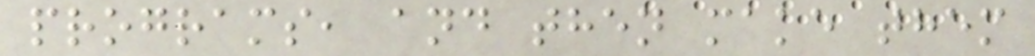programs, and then make them
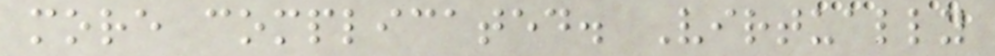more complicated. Virtually
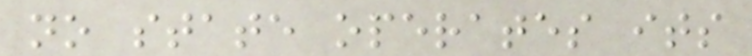no state operates its
